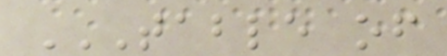TABLE OF
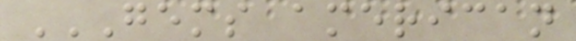GEMS AMERICAN
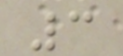3
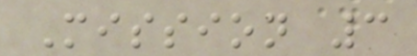Mission 3
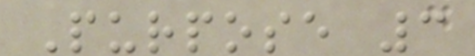Purpose 3
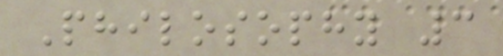Philosophy 3
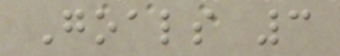Goals 3
